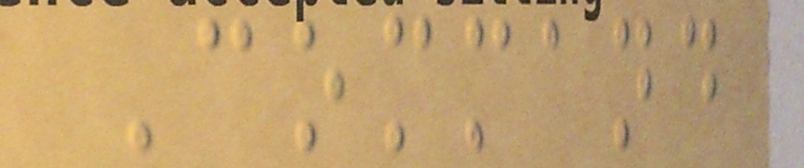Command
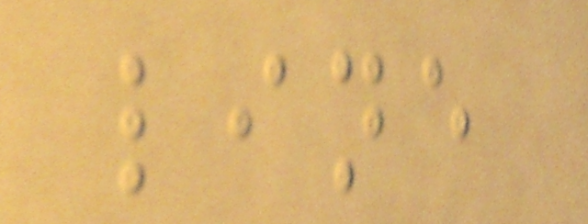line
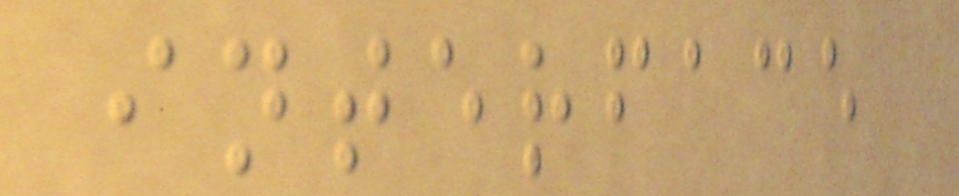interface
